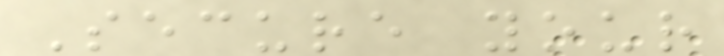Secure your
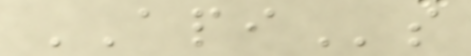APIs
